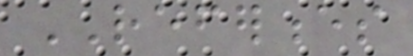REFERENCES
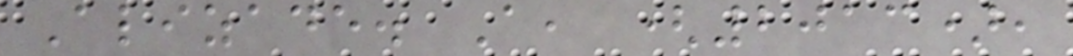Alizade. A, (2013),
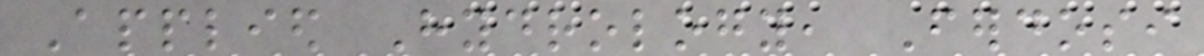Applied Hydrology, Ferdosi
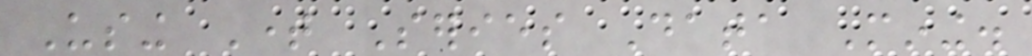Using Time Series Data Mining.
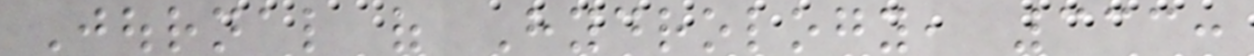Journal of Hydrology, 333:
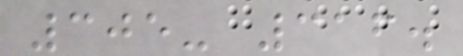305- 316.
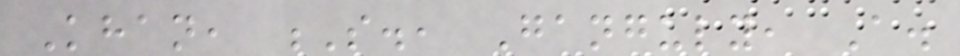Khan, S., Ganguly, A.
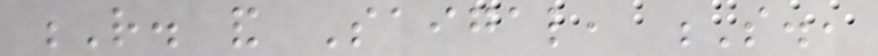R. and Saigal, S.,
